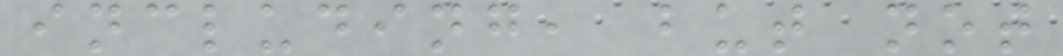including, but not
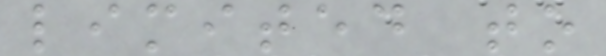limited to
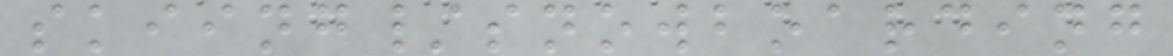skiing/snowboarding
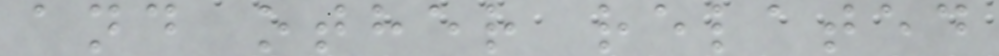and other related
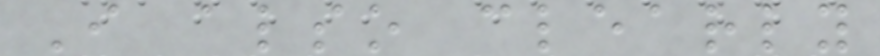I also clearly
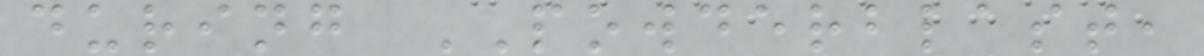during POWDERBLAST,
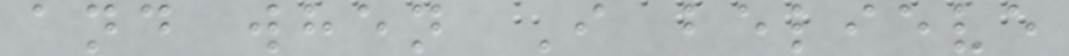and when I believe
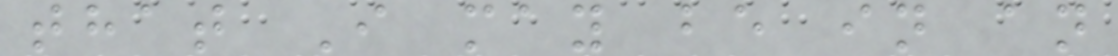that I may be in an
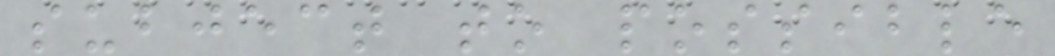subject to possible
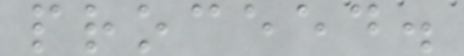proceed.
